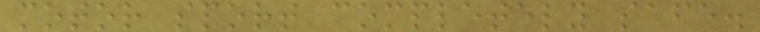motor sport completely safe.
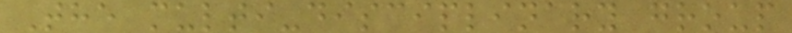The multi-disciplinary group
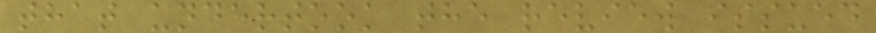that undertook the review issued
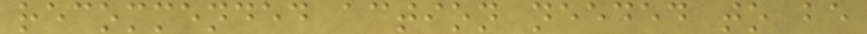recommended action needed to be
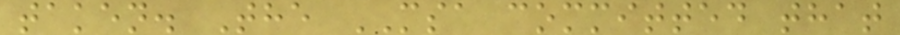taken. The MSA committed that
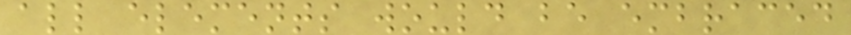all elements would be embraced
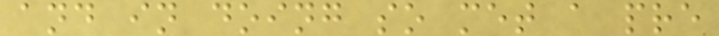and in doing so met a pre
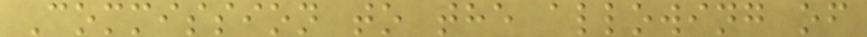Commission to the allowing of
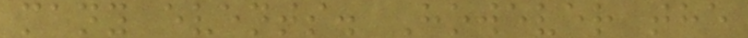many events. However the
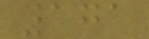171
